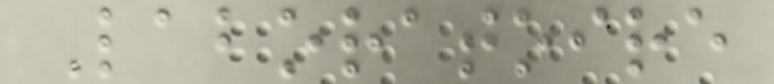Laboratoire
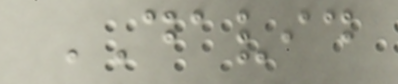DAVID
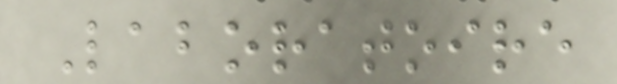Laboratoire
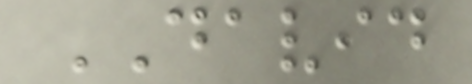DAVID
